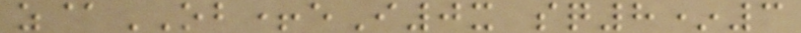z@OB+eI0x sq8*3
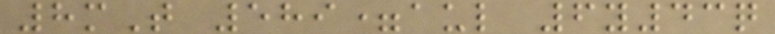8mT 589=aul 6y43q
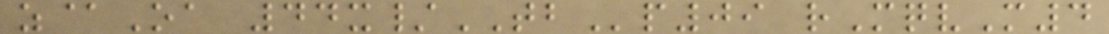z@Oa 44x/TBp09 rMqvM4
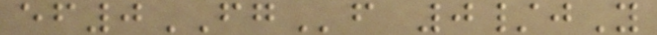ef0FGf 0/jY
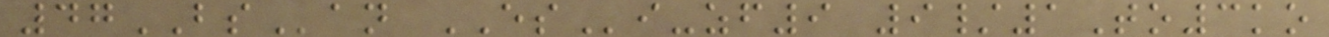47BSan ESi-zf9 9/1To3ko
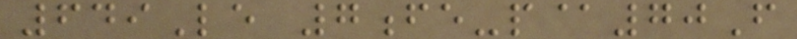649Le 7fe-p@70F
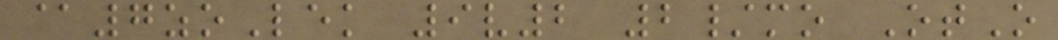@7zoLek 9v2 2/mo OtO
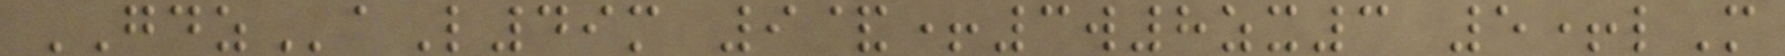GDZaL49m 9&+3w8zx3 5+lM
